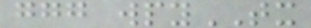ggg wpyTX
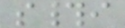s#i
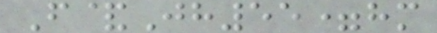F&Jh55=hm
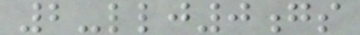2-llj0gs
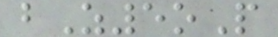bZ5oP
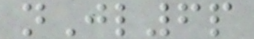nJl6p
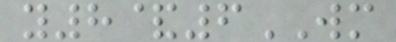y8&6WM
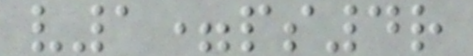v1=ps4r
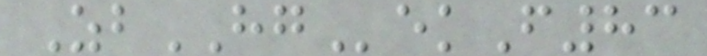ZbHGekF83
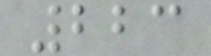223
